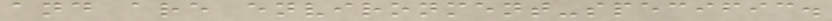and are environment-specific.
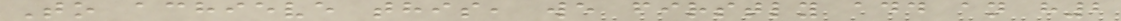To achieve this, we firstly add an h2
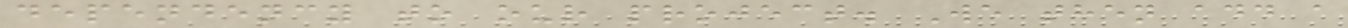dependency to our project. We then add a
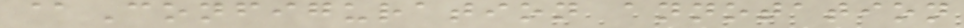@Configuration annotation
